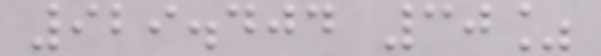929.404 30%
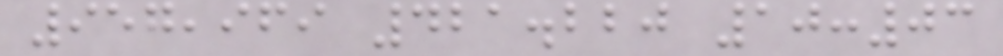957,969 421.220 10:03
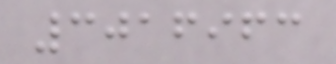3016963
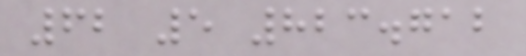62 5 823.712
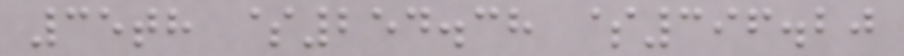35th $254.38 $396.20
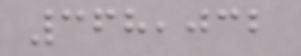368,032
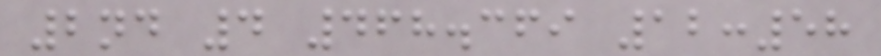2nd 4 468.369 12:58
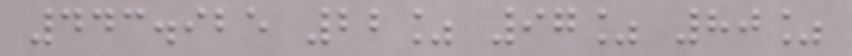443.925 22% 97% 80%
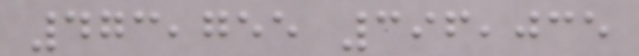473,755 396,035
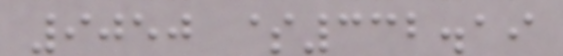9050 $332.19
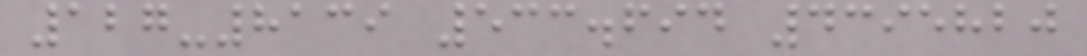127-8139 533.694 4395820
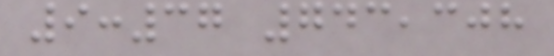9:37 743,308
